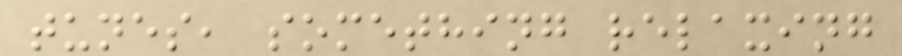tunes, something relaxing
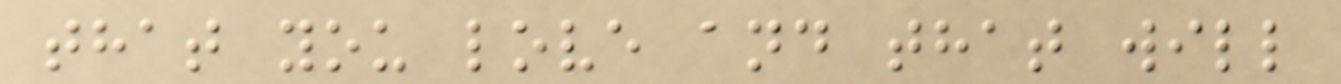that you love and that will
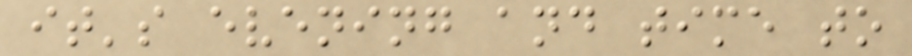it's evening and time to
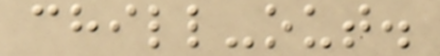chill-out.
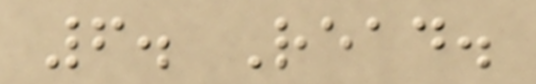6. Read.
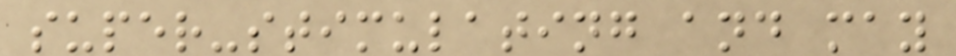super-stimulating and may
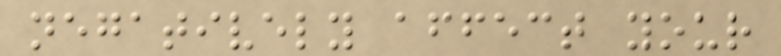negatively affect your
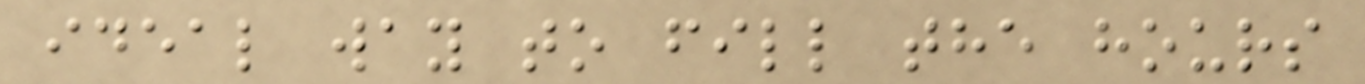ideal way to fill the hours
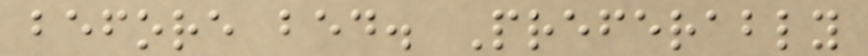before bed. Preferably
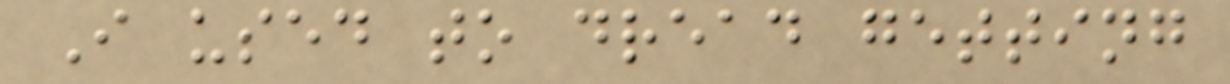I used to dread getting
